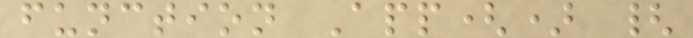function App() {
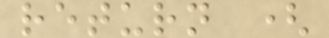return (
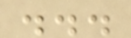...
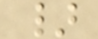}
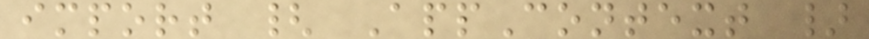import { AppContext }
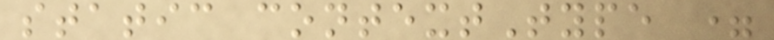static contextType =
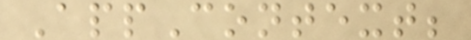AppContext;
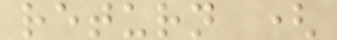return (
